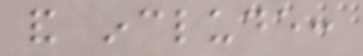and include:
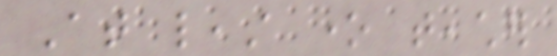At least one teacher
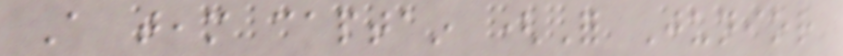A team captain (For Junior
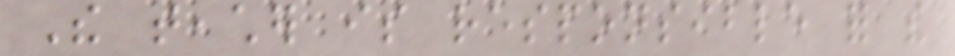The teacher is responsible for the
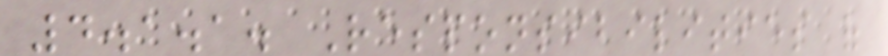4.1.1. Responsibilities of
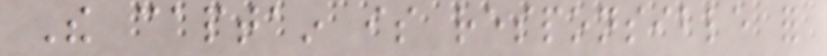The captain is responsible for
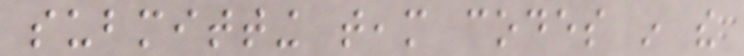submitting team codes in the
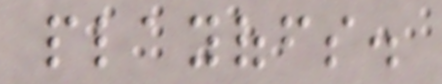playoffs.
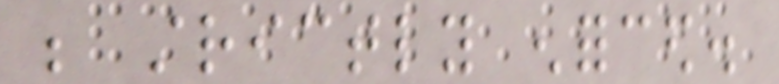be strictly enforced.
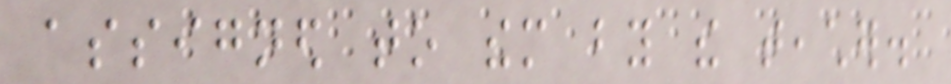assigned to them by the teacher.
